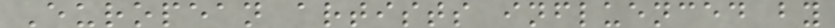European artists influenced by
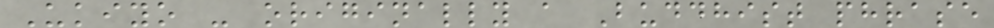Ukiyo - originally a Buddhist phrase
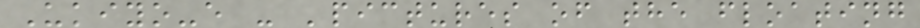Ukiyo-e - 'pictures of the floating
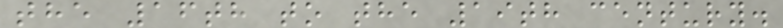the 16th to the 19th century.
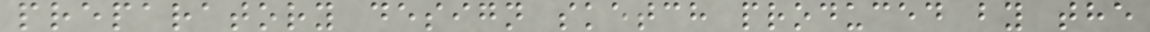preparatory design sketch produced by the
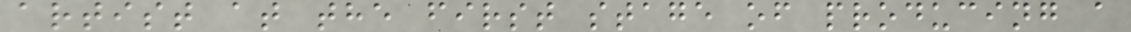artist at the first stage of producing a
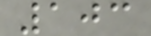103
